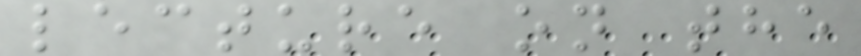lecture on the
